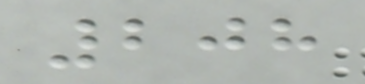208
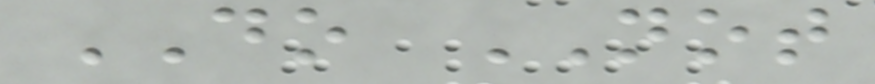DO NOT
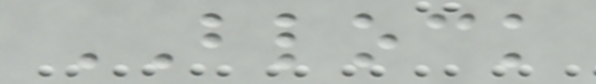BLOCK
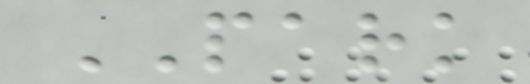PARK
